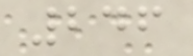246
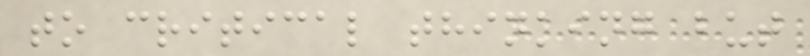to critical thinking but
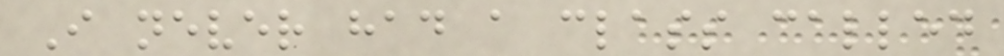I never had a class called
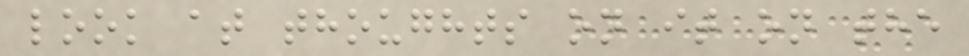look at thoughts on it on the
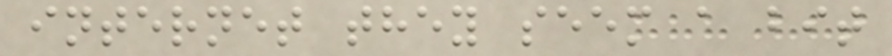internet they seem a bit
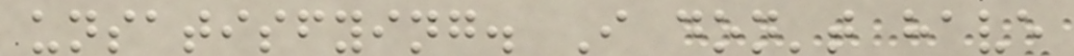unsatisfying. I don't have
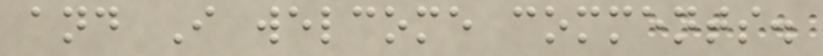and I welcome comments.
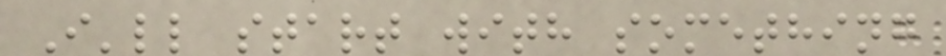I'll start with something
